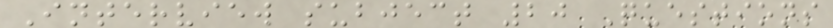Interview subject 20 Questions
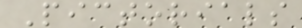Pictorials
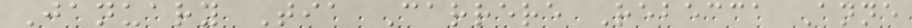January Tia Carrere Rebecca Anne
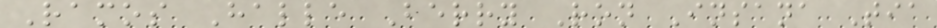Ramos Halle Berry Ron Insana Tia
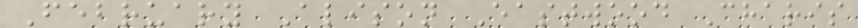February Alison Eastwood Charis
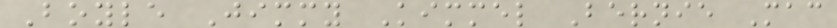Boyle Jimmy Kimmel Bernie Mac
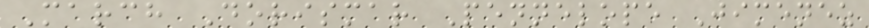March Dorismar Pennelope Jimenez
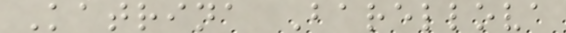Katrina Barellova
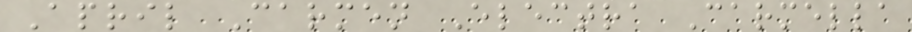April Carmen Electra Carmella
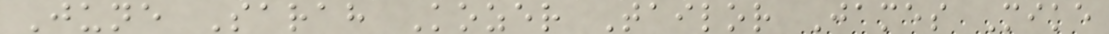June Sarah Kozer Tailor James Mike
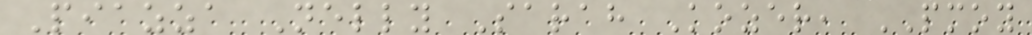Piazza Nelly Sarah Kozer, PMOY
